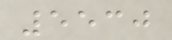5530
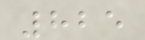825
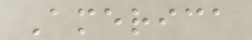America
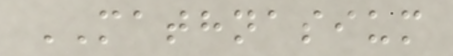MATHNASIUM
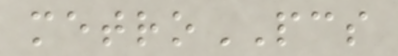metroPCS
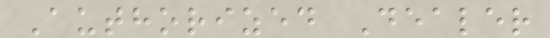Authorized Dealer
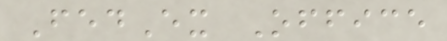FedEx Office
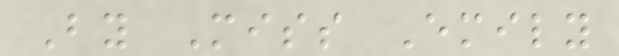By Miss Emily
